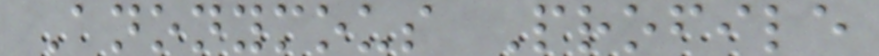Anonymous Profile
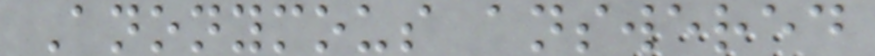Anonymous answered
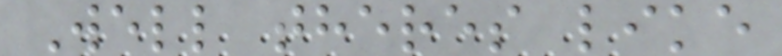Well theres like
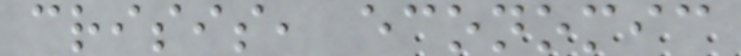crisis, economic
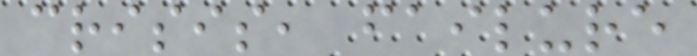crisis, failure
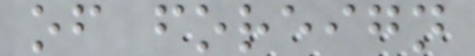of foreign
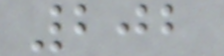202
